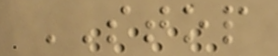STOP
